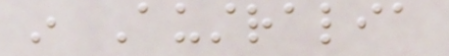in Australia
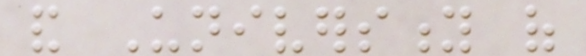and University of
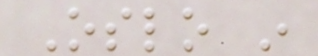Oslo in
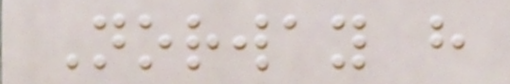Norway have
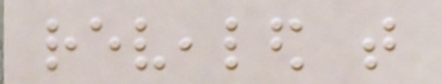revealed that
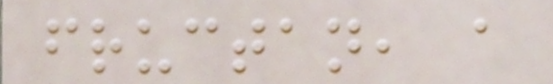fructan, a
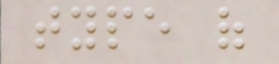type of
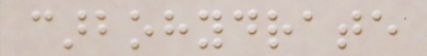carbohydrate
